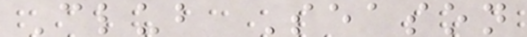Club Season
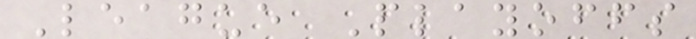League Playoffs
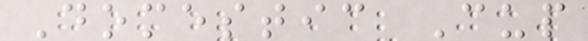Domestic Cup
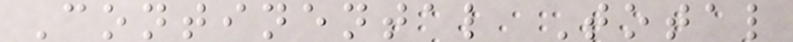Continental Total
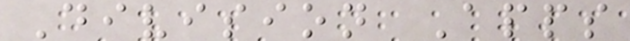Division Apps
